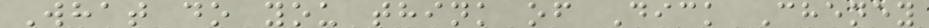What do you think of Dick Cheney
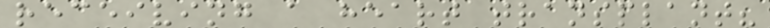receiving a heart transplant?
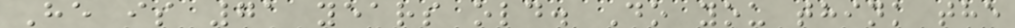He is 71 years old. Do you think the
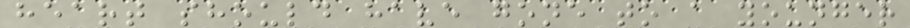heart should have gone to a younger
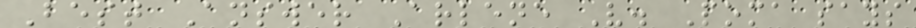Best Answer Arlene V. Poma says
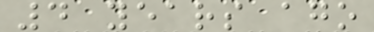4 years ago
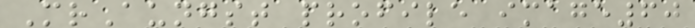MrAungst profile image60
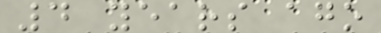4 years ago
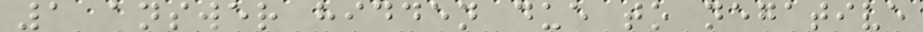1 answer hidden due to negative
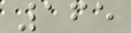165
